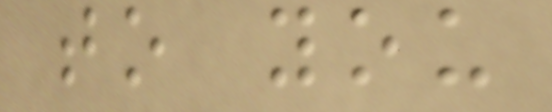to you
